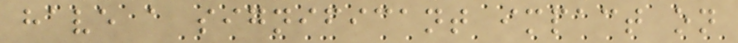have a significant impact on
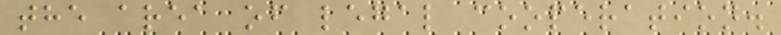the area of legal cooperation.
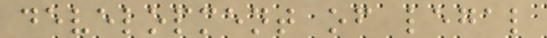development of legal
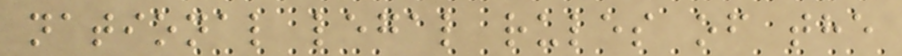national legal rules of the
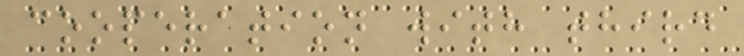cooperation with third
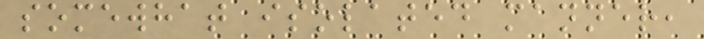somewhat isolated manner,
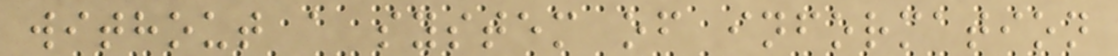without a system of information
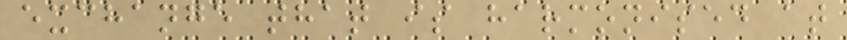exchange that is harmonised at
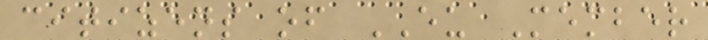citizens of EU Member
